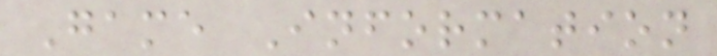Game Information
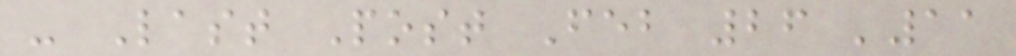- Last Post Feb 26 '11
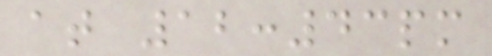at 12:43pm
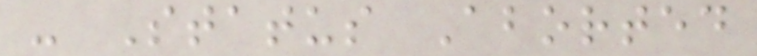- Status Aborted
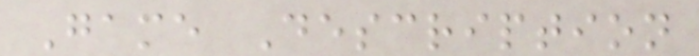Game Description
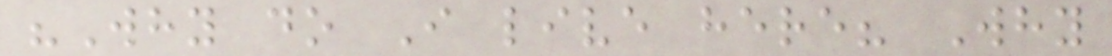"Why do I live here? Why
